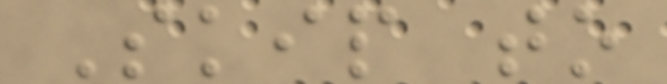Skip to
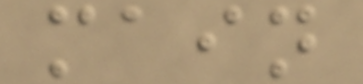main
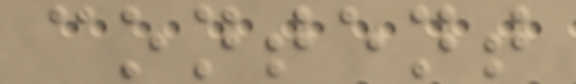content
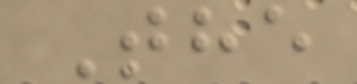The
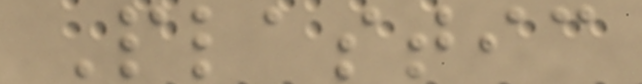Plastic
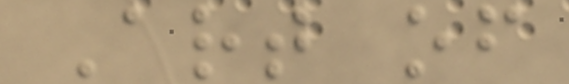Art of
